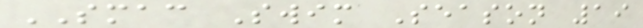SMAC Swim Season 19
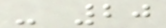- 20
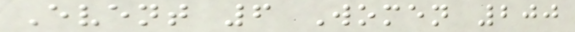Event 6 Women 200
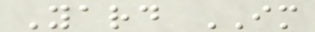Yard IM
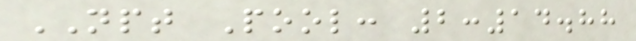NPT Pool: 2:14.88
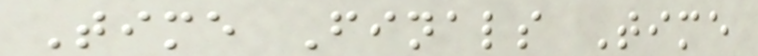Time Finals Time
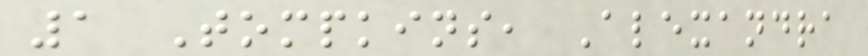1 Tompkins, Alexandra
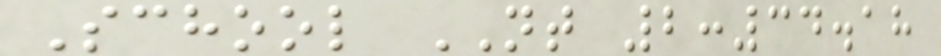School NT 2:34.18
